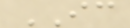IC
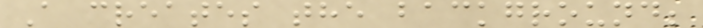A creates the background;
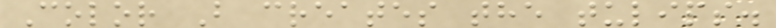Color B creates the tulips.
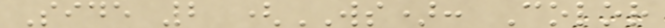Side 2 (WS): Color
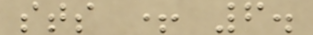sts + 6.
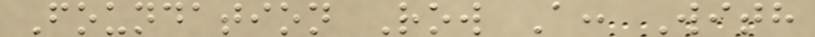Foundation Row A: With
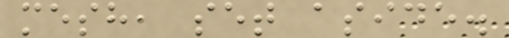mesh, set aside.
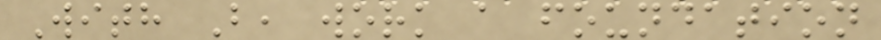With B, work a foundation
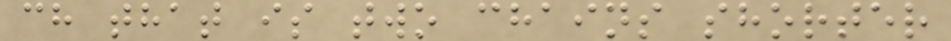ch that is two chains shorter
